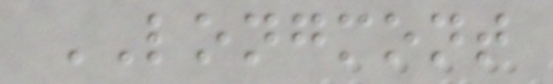LONGMONT
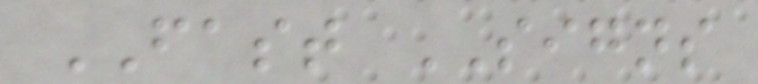FAST SIGNS
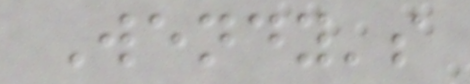Wendy's
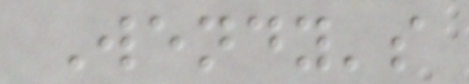Wendy's
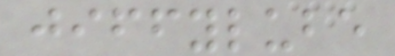jiffylube
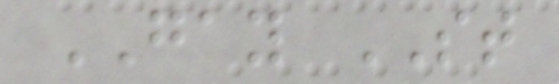GAY ST
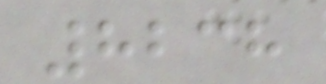8238
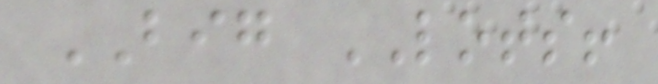BIG LOTS!
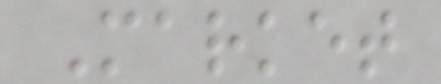Market
